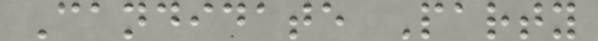Candidate Party
